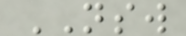NSW
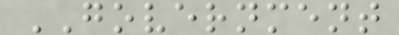GOVERNMENT
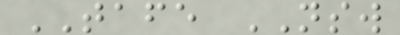TAFE NSW
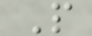P
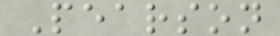Pearson
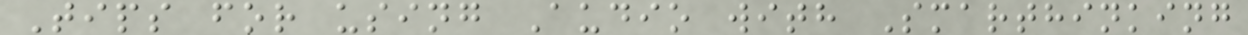Tips for using Audio with Smarthinking
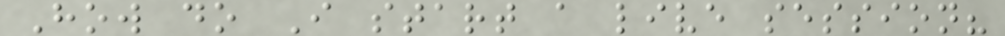How do I start a live session?
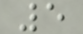5
